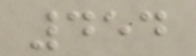454
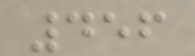456
